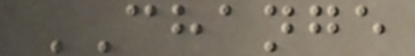CHANGE
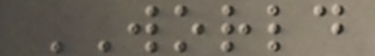WORLD
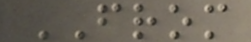FROM
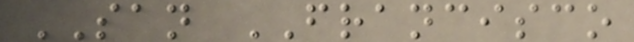SAN FRANCISCO
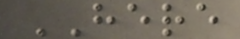HERE
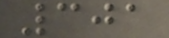301
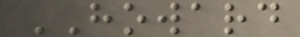HOWARD
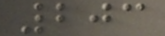203
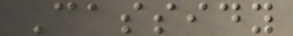Cassidy
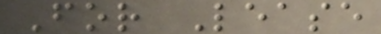For Lease
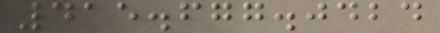415.677.0424
